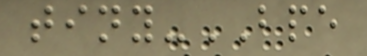tiny-BPE
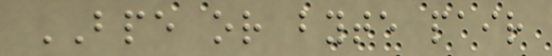BPE or byte pair
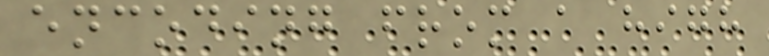encoding from a high
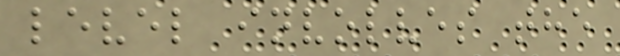level involves the
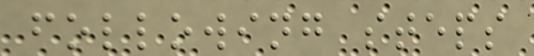following steps
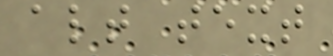alt text
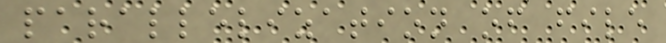parallelization of file
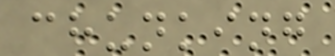chunking
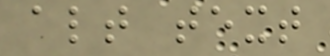alt text
